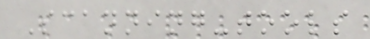Scanning-tools
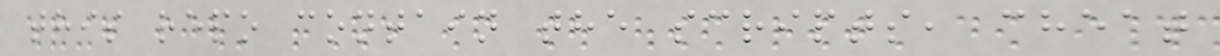this repo contain the scripts, cheat
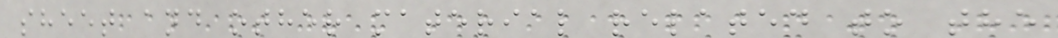sheet and other material related to the
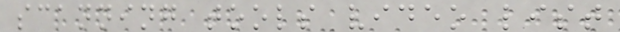scanning tools video list
